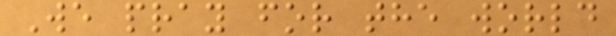We pray for the world
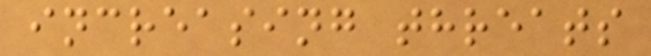increasing threats
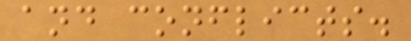and conflicts.
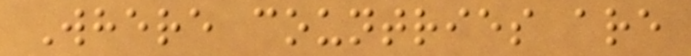Where countries are
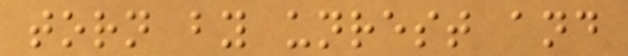torn by unrest and
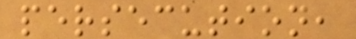persecution,
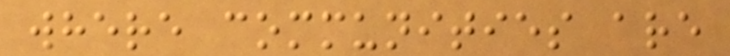where communities are
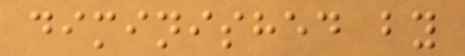diminished by
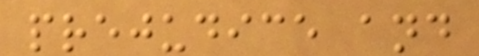prejudice and
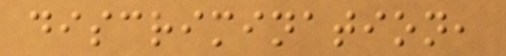discrimination,
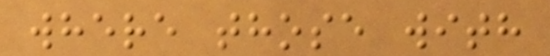where those with
